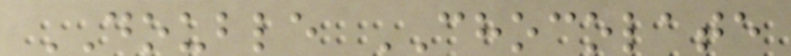DOUBLE CHOCOLATE
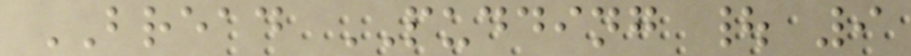BREAD PUDDING | 9
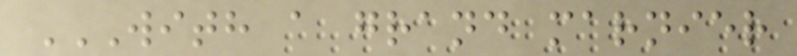WITH A GRAND MARNIER
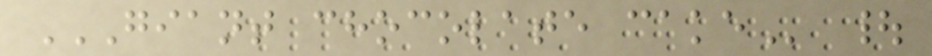GIANT CHOCOLATE CAKE |
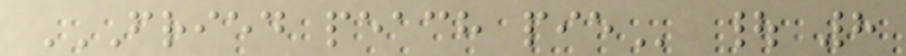FRIED PEACH PIE | 8
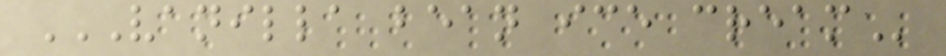VANILLA BEAN ICE CREAM
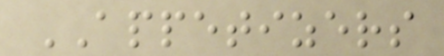APPETIZERS
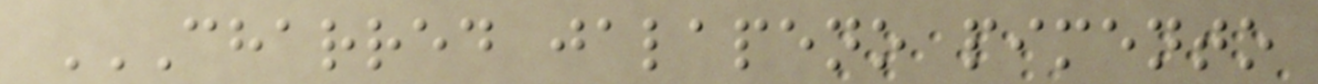CHARRED JALAPENO PIMENTO
